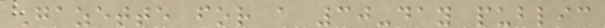Gazette for a 30-day public
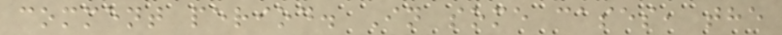comment period. In some cases, the
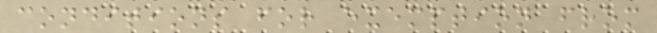conditions for exemption from
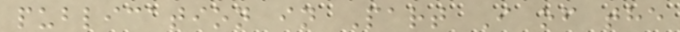publication in Part I of the
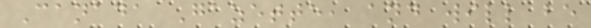Canada Gazette, and will be
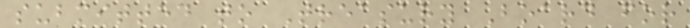submitted to Treasury Board for
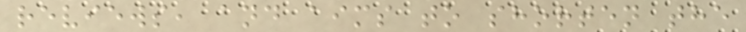reviews, and aims to shorten the
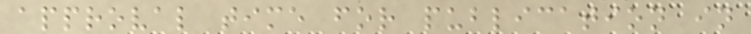approval time for publication in
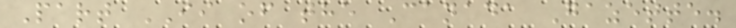Part II of the Canada Gazette.
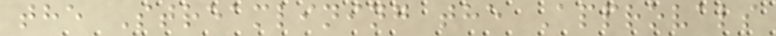the Streamlining the Approvals
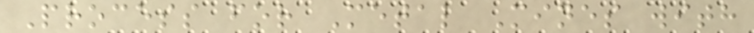Process for Metal Mines with
